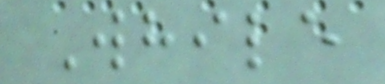While
